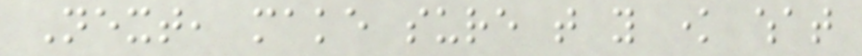Next, make sure that you know what
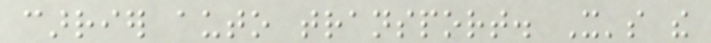carrier auto transport. It's the
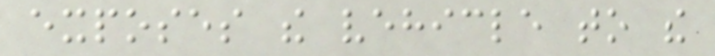exposes the vehicle to the
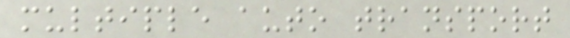multiple auto transport
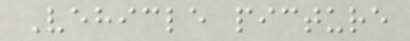Vehicle picture
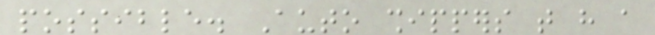possible. Auto shippers that have a
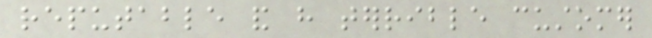reputable and have terrible customer
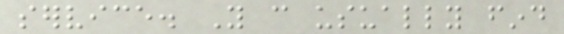service. You can usually find
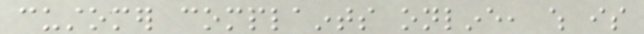customer complaints online, which is
